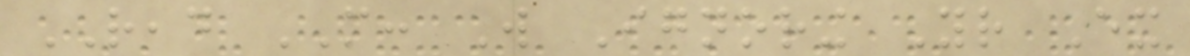READ MORE: Will Ignoring Your Ex
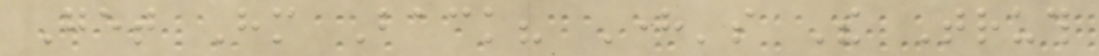Get Him Back? Here's The Truth
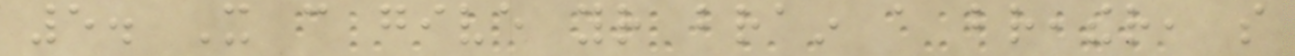5. It can give your brain a breather, so
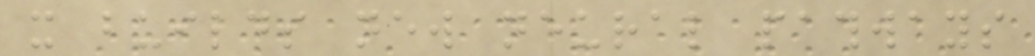it builds new neural pathways
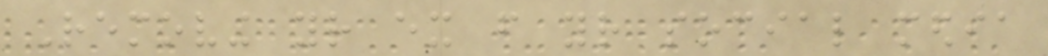Removing your ex from your social media
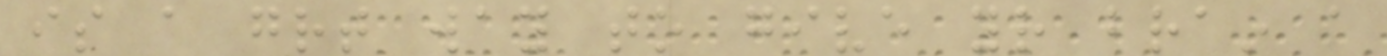is a great way to give your brain a
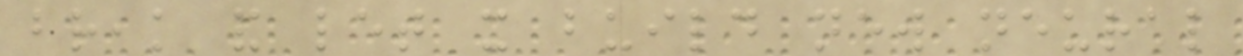break and let it build new neural
